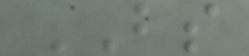BS
